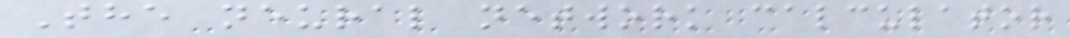The neural network calculator
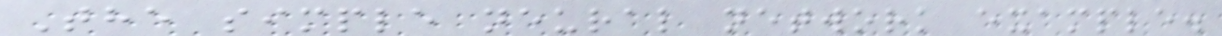The simple neural network example.
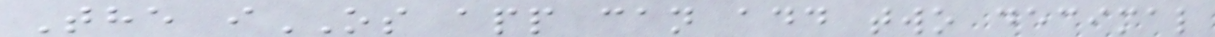The iOS app can add two decimal
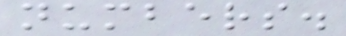numbers.
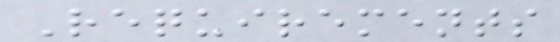Requirements
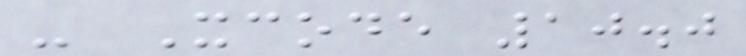- Xcode 10.0
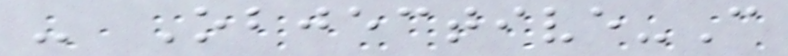- Objective-C
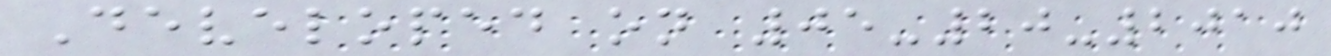Developed on 05-20-2010
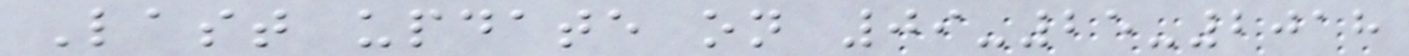Last update on 09-25-2018
